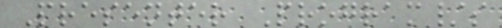Presenter Program/s
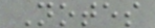Notes
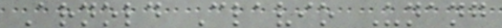Arnold Clavio Unang
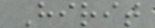Hirit
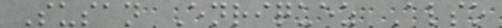Susan Enriquez Also
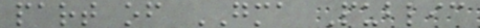part of GMA Public
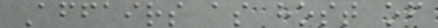Affairs as host of
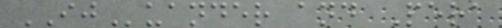IJuander and Pera
